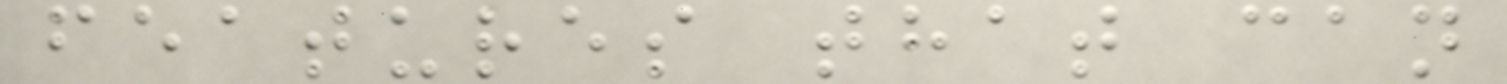features that can
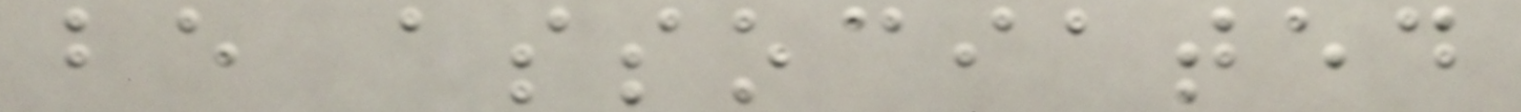be associated
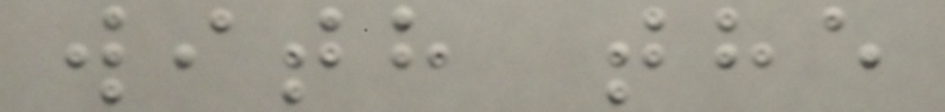with the
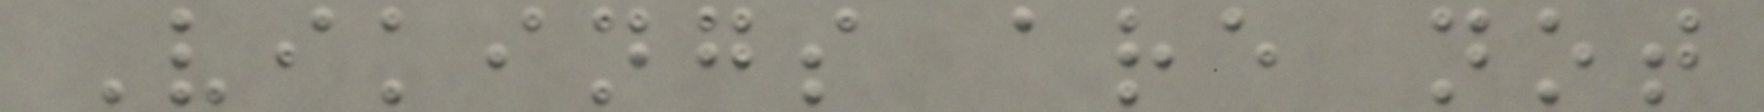Vikings are not
